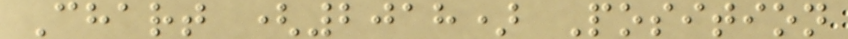Chart (2018) Position
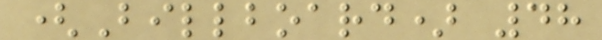(Billboard) 48
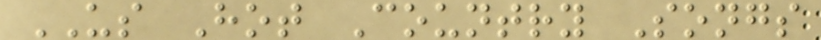US Hot Country Songs
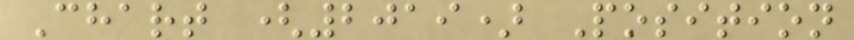Chart (2019) Position
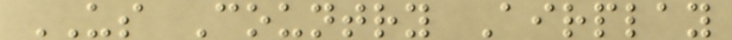US Country Airplay
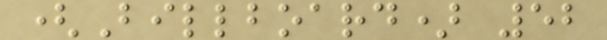(Billboard) 52
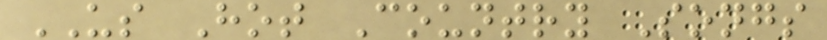US Hot Country Songs
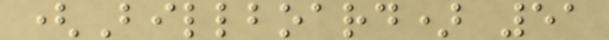(Billboard) 51
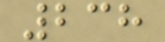238
